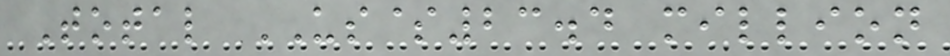Total US$23.4 million
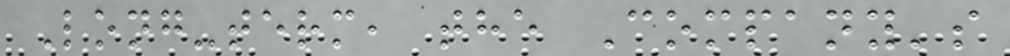Long-term, the Company's
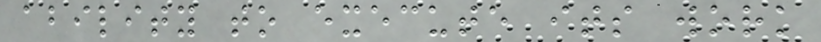ability to execute its work
